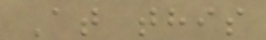At this
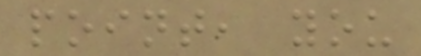point, you
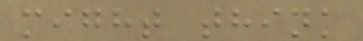might think
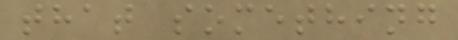that something
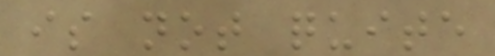is not quite
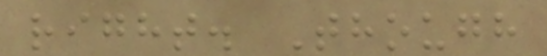right. Though
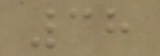38
